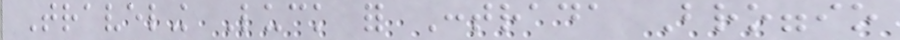Traveling Luck for Contrada Broggio
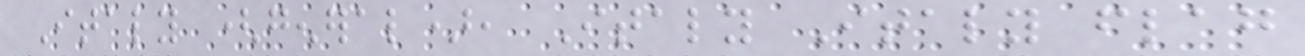Italy (general), Italy Italy flag
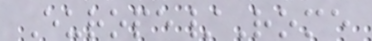Europe/Rome
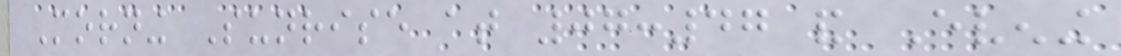Morning Sunrise at 07:47 and Evening
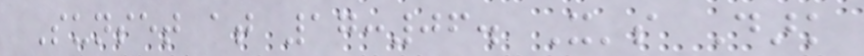Sunset at 17:06. It's Dark
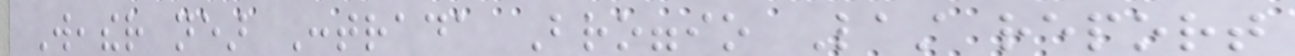Weather near Contrada Broggio Last report
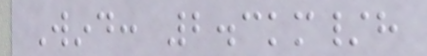Wind: 2.3km/h
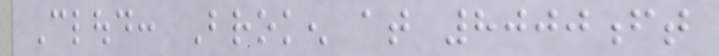Cloud: Broken at 8000ft
